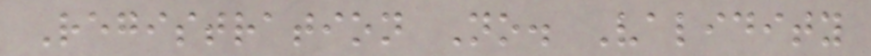Registration No. Validity
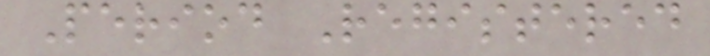Period Registered
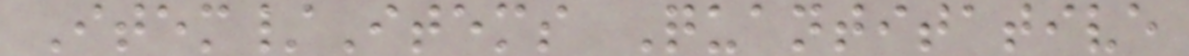Item/Items Quantitative
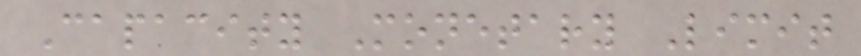Capacity Monetary Limit
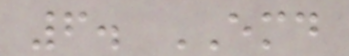6. EMD
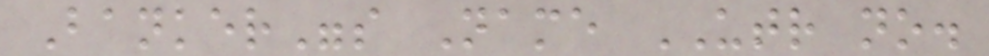Banker"s Name UTR no.
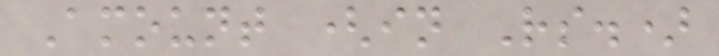Amount (in Rs.)
